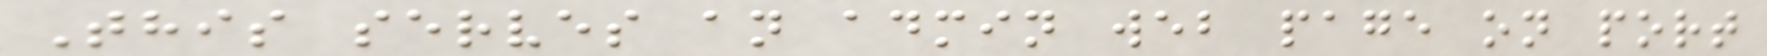This serves an admin web page on port
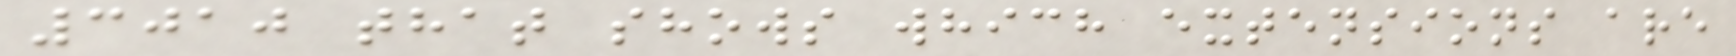3010 that shows which extensions are
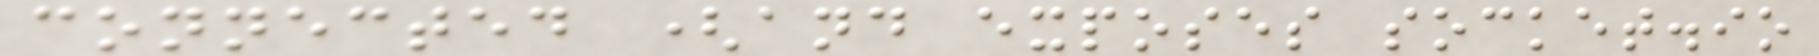connected (and exposes socket.io
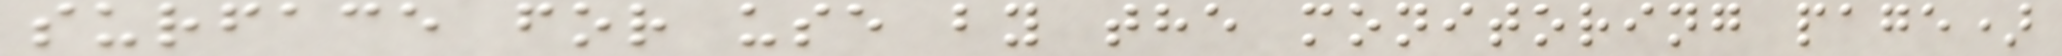surface for use by the monitoring page)
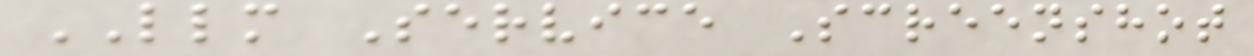LLM Service Screenshot
